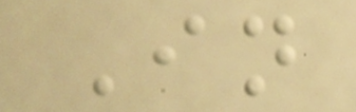In
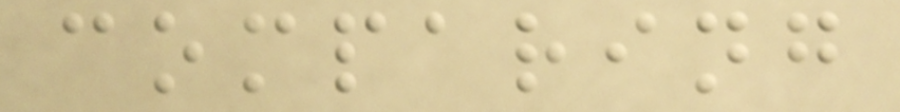comparing
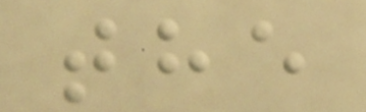the
